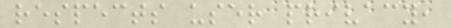respects user privacy,
